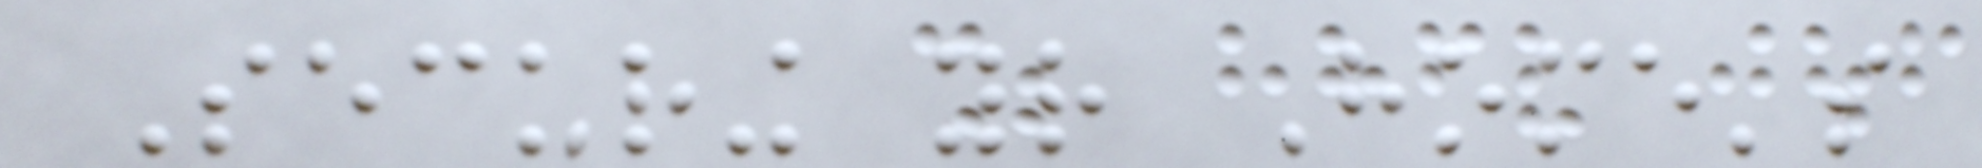Securing your Home's
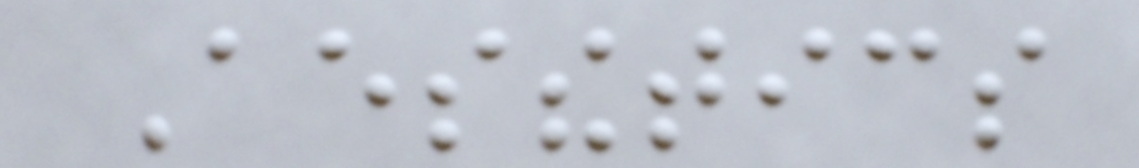Aesthetics
